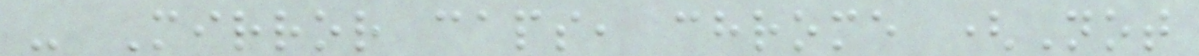- Mirror caps, chrome (Not
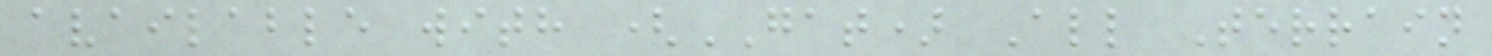available with (GAT) All Terrain
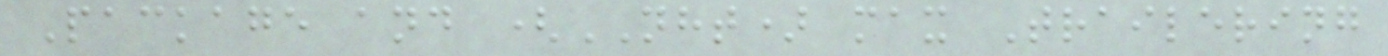Package and (NHT) max Trailering
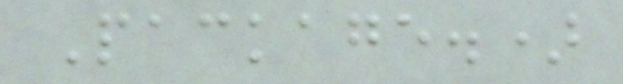Package.)
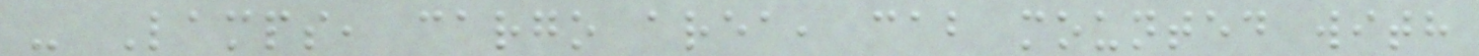- Lamps, cargo area, cab mounted with
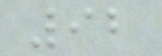92
